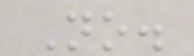No.
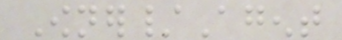Owner/Agent
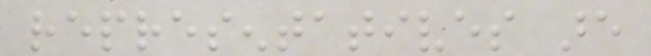representatives are
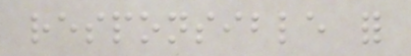responsible for
